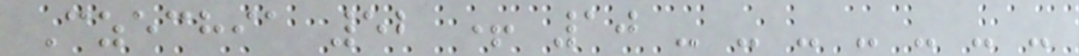Czechia 52 + 10 - - - - - - -
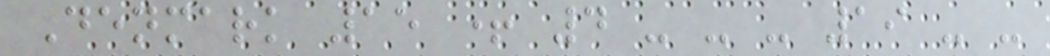Denmark 15 + 4 - - - 19 - -
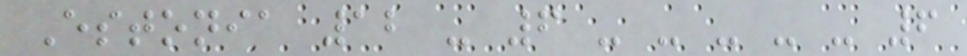Estonia 12 - 6 - - - - - 6
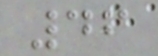46
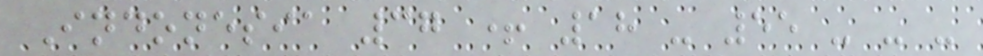Indonesia 37 + 18 - 55 - - -
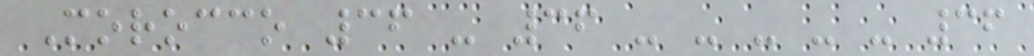Morocco 36 - 36 - - - - - 36
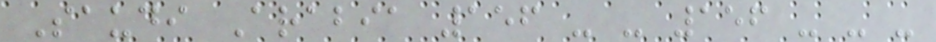Saudi Arabia 156 - - 156 - - -
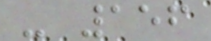- 156
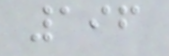196
